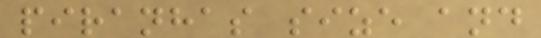piranhas size and
